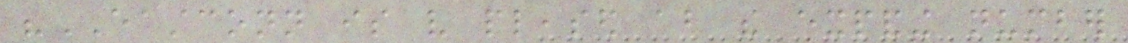"EASTCONN is very pleased about the expanding number
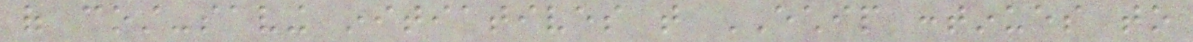of cost-saving initiatives that ECHIP continues to
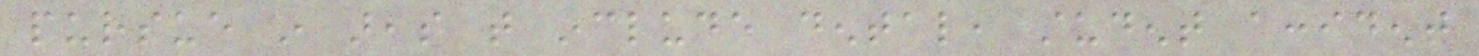pursue in areas that include dental, student accident
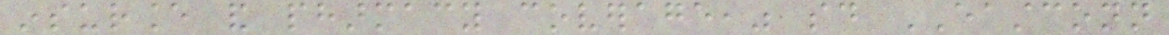insurance and pharmacy coverage," said EASTCONN
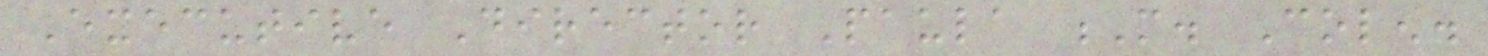Executive Director Paula M. Colen.
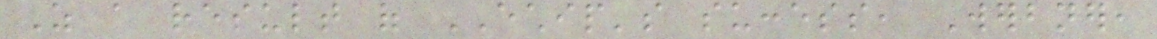As a result of ECHIP's success, Werbner,
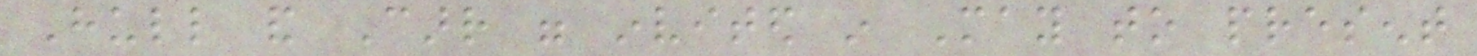Hull and Carr were invited in May to present
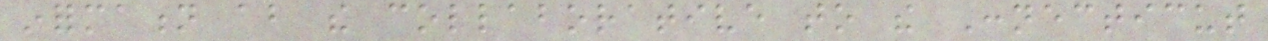information about the collaborative to the Connecticut
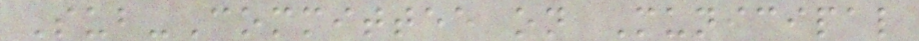Sub-Committee on Municipal
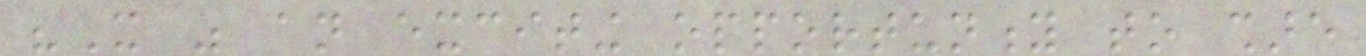"It was an exciting opportunity to share
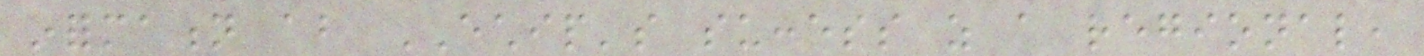information about ECHIP's success as a regional,
